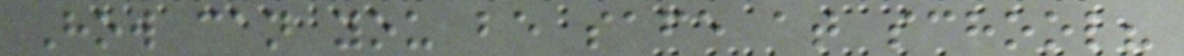How can you be safe at school?
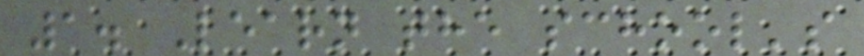1. Learn the school's
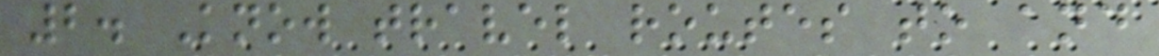2. Know travel routes to and
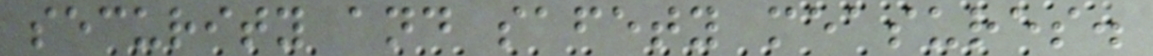security and safety measures.
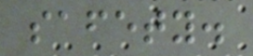safety.
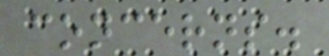concerns.
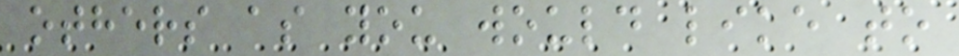others as you would like to
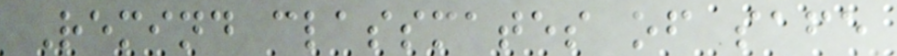Remind classmates of safe
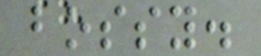bossy.
